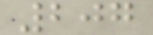207
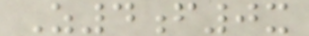Z4f0x
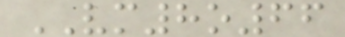VM8o66
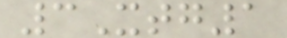3Xtg1
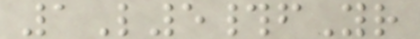1L5#fYr
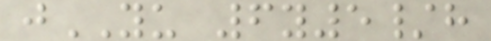jYU 6y5/h
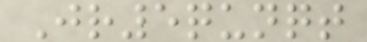Jr5qunqt
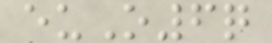euO6q
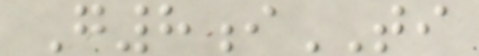G8iTI
